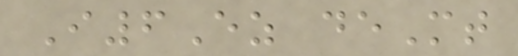I6Ez deMt
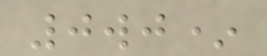0wj*
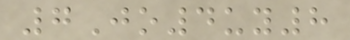7Jo4uy8
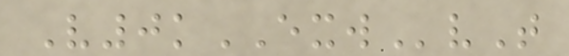V0kEXWvT
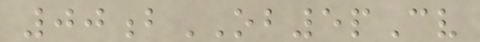00bOB5pCv
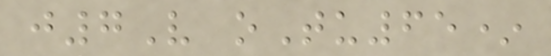j7V oTu65*
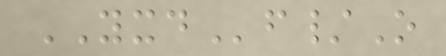YXDf/O
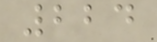224
